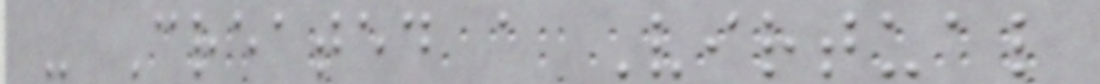- Created a Virtual
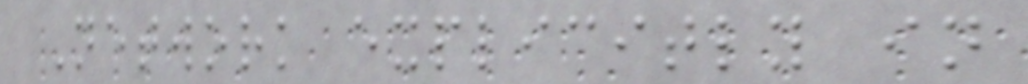Network explicitly in
